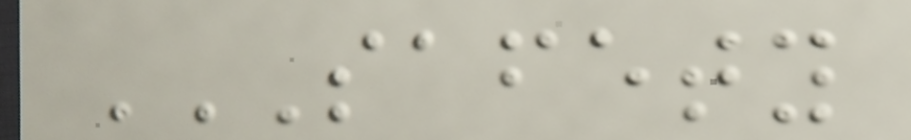SAFETY
